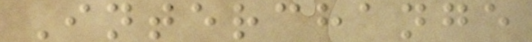Interchange
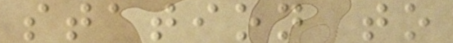station to
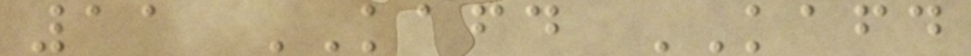11 KAFD KAFD
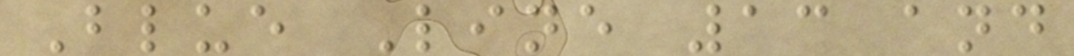Blue Line 13 and
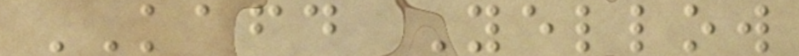KAFD Yellow
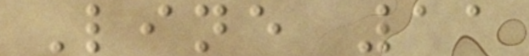Line 11
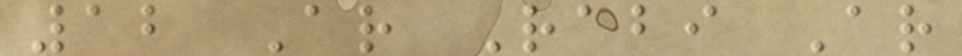12 Ar Rabi Ar
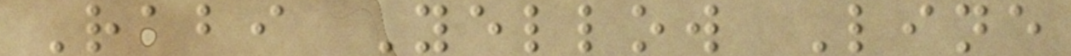Rabi Yellow Line
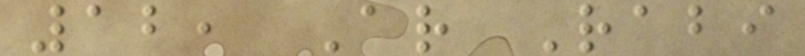12, Ar Rabi
